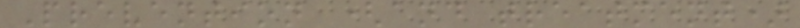Prevention (and treatment)
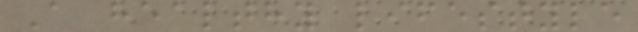A healthy lifestyle
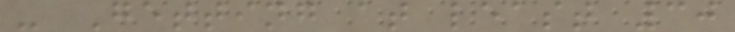- Getting at least 30
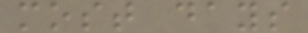most days
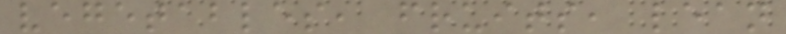vegetables, fruits, lean
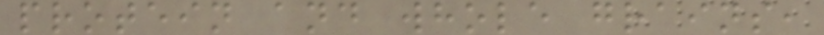protein and whole grains,
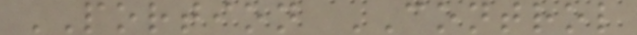PORTION CONTROL
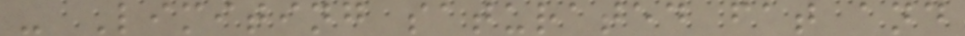- Limiting saturated fat and
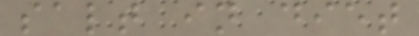salt in diet
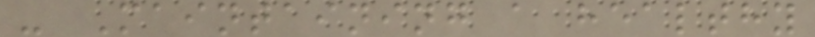- Maintaining a healthy
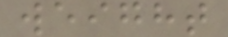weight
